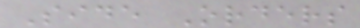Side Orders
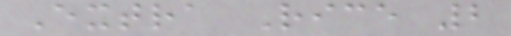Extra Rice 2
